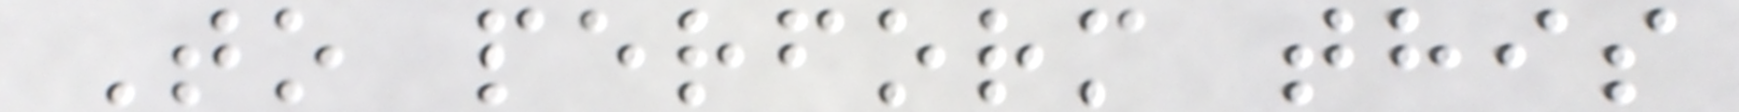To perform this
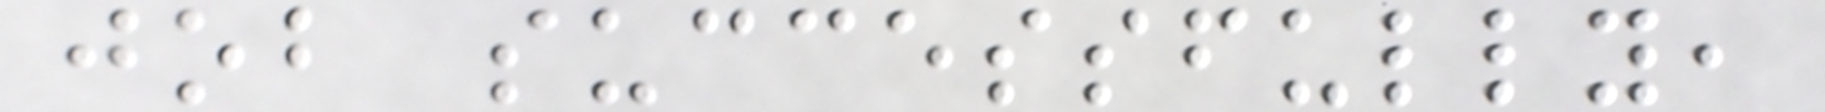job successfully,
